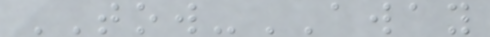TOW-AWAY
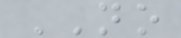NO
